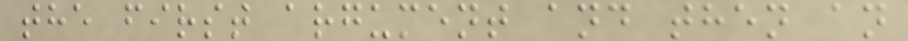the first argument and then an
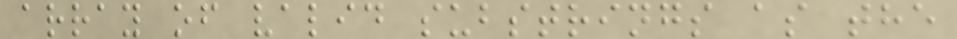array of valid substrings as the
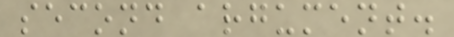second argument.
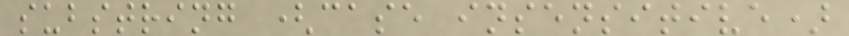substring (case insensitive)
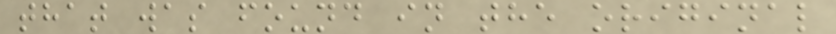that was found in the original
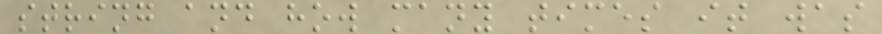string and how many times it was
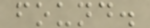found.
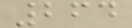264
